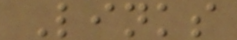Links
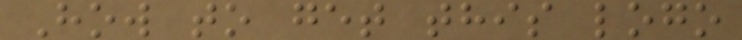How to get this logo
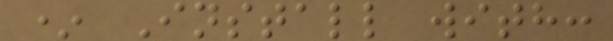* Install with:
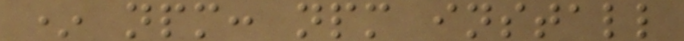* npm: npm install
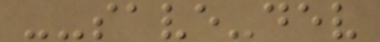--save-dev
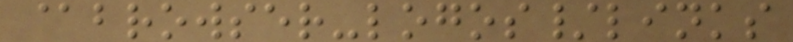@browser-logos/links
